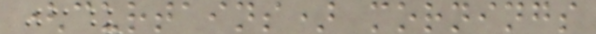(curtains) mornings
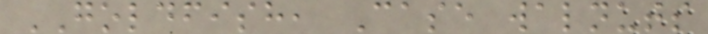GOLDFISH, Case walnuts
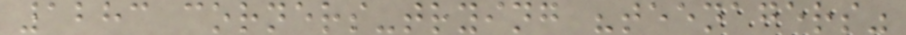1283 corners-trying "teenagers"
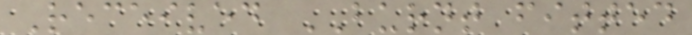Received BURNT fitted
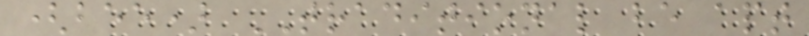(bee) TRADITIONAL be apt
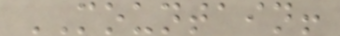MOUNTAIN!
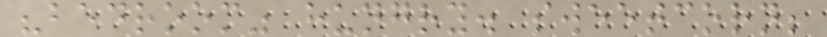"bedroom" hungry. sweetcorn;
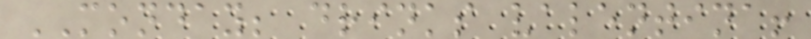MONDAY; drinks valentina!
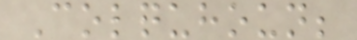Colquhoun;
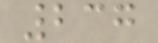237
